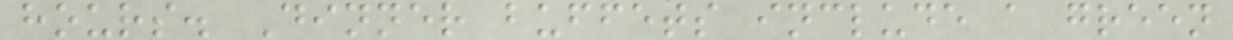hours. Dinner buffets include a green
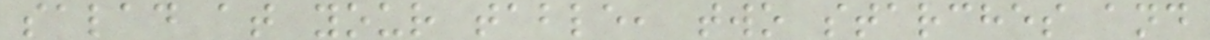salad at your table, two starches and
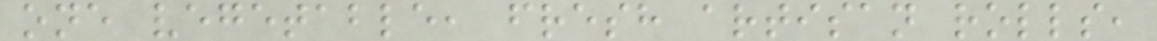one vegetable, fresh artisan rolls,
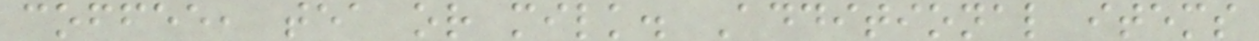coffee, tea or milk. Additional items
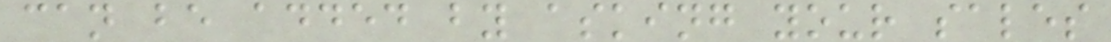can be added by asking your sales
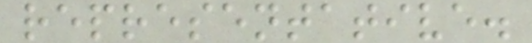representative.
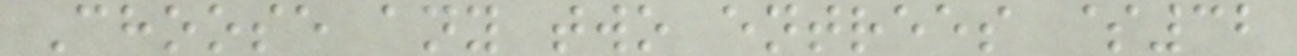Choose any two entrees $32
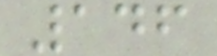146
